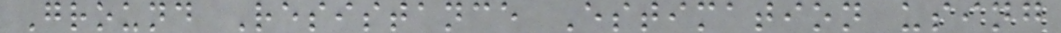Ground Resistance Estimation using
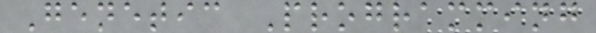Genetic Programming
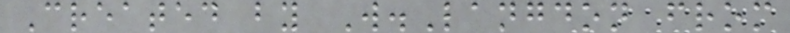Created by W.Langdon from
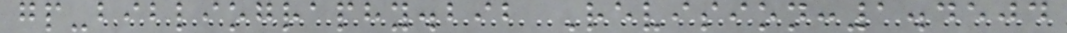gp-bibliography.bib Revision:1.4504
